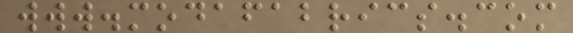www.modafabrics.com
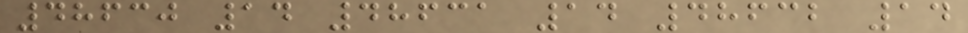48630 14 48631 14 48632 14
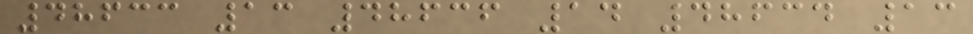48633 13 48636 14 48634 13
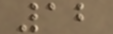12
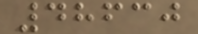48630
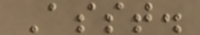Asst.
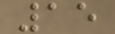15
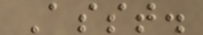Asst.
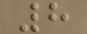8
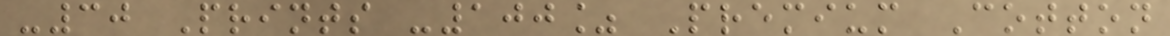-30 Prints -100% Premium Cotton
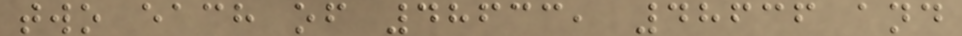two each of 48633, 48636 and
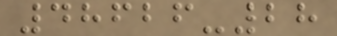48626-28
